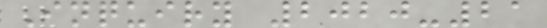Inquiry 2020-21
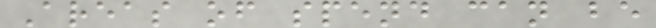Areas of spend can be
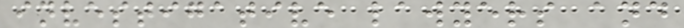investigative lawyers and
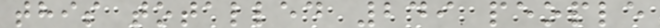this totalled 249 people
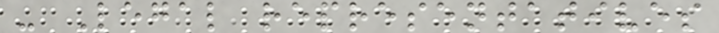- Legal representatives
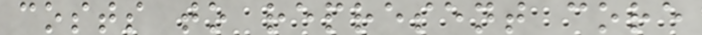costs to represent core
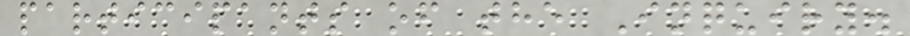participants of the Inquiry.
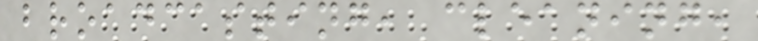broadcasting, cleaning,
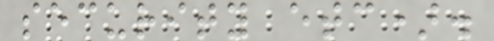security etc).
